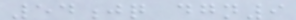54jq dgn9
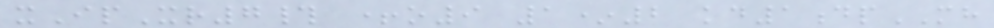xIpXr7# +o9 1*2 kd1dpMH
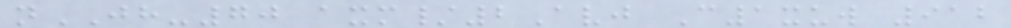nJH-70 axm/2Avj C1xuw 912
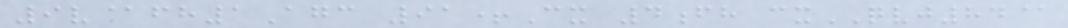9v@fh1Agc 91+Cx 4fh cxQVJ84@
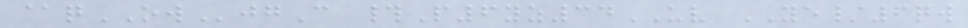@qOWjgC #P6yz34UV YE/6qw
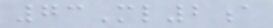73Ml2a
